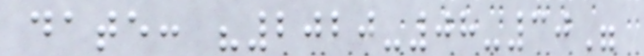date: "2020-08-30"
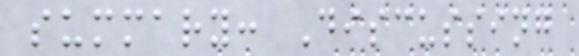summary: Discussing
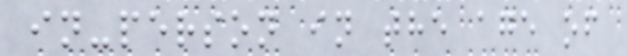in-person in the age of
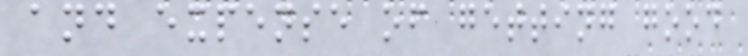and expense of getting good
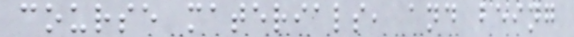course materials, and being
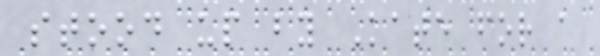stood up by Kate for a
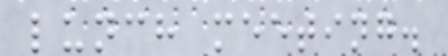lunch meeting.
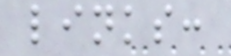links:
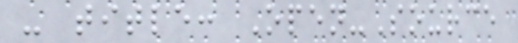- title: Open-Source
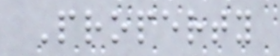Property
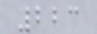223
